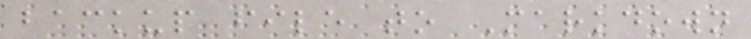backup file to Markdown
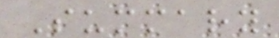Summary
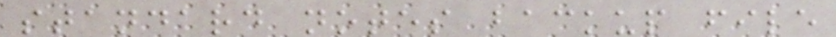standard notes backup file
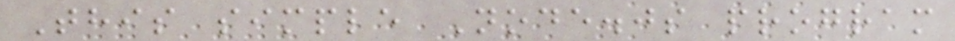This simple Node.js program
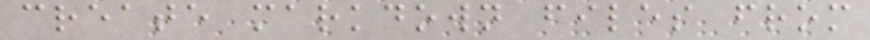create markdown files from
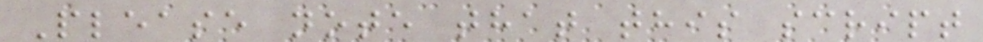Please note that this script
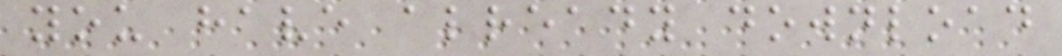you have already download
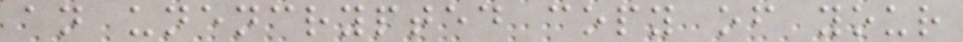an unencrypted copy of your
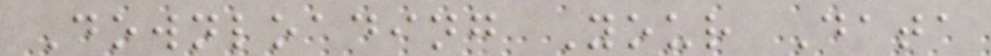Downloading Your Data
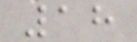18
